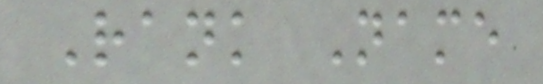Rank Name
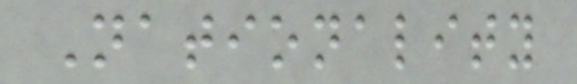Nationality
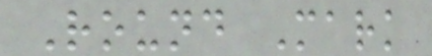Round Mark
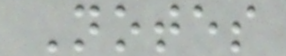Notes
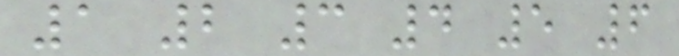1 2 3 4 5 6
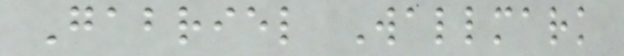Gabriel Wallmark
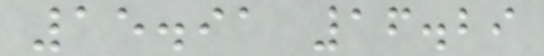15.91 16.29
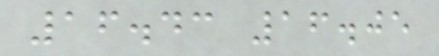16.43 16.05
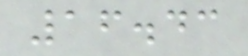16.43
